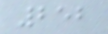252
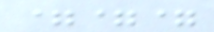===
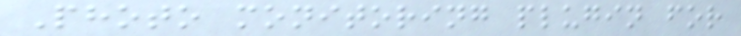Photo monitoring plugin for
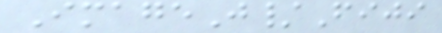ImageJ/Fiji
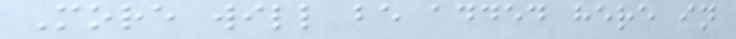More will be added here in
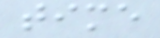time
